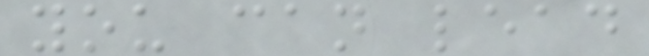you can lead
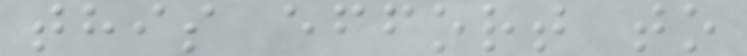this effort to
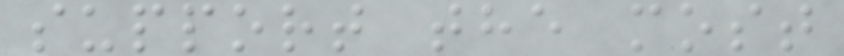support the most
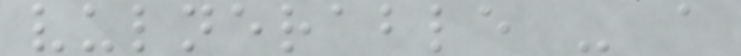vulnerable - a
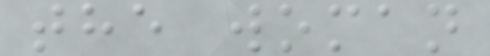the woman
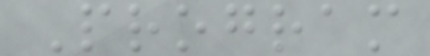Program
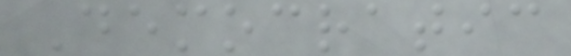Democratic
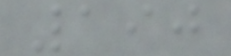190
